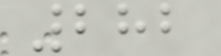282
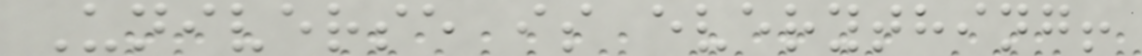Universe is everything!
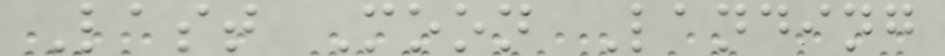Last Moon Landing
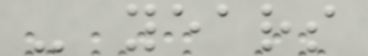- years
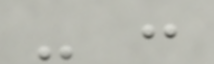- :
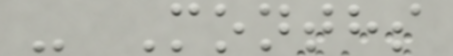- Months
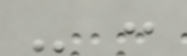- :
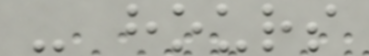- hours
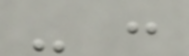- :
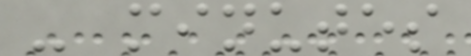- minutes
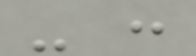- :
